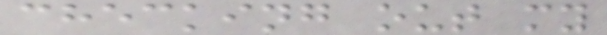checking out my
